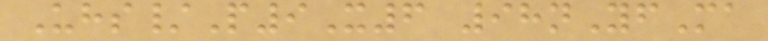Uhs/P9X6 98nYfMa
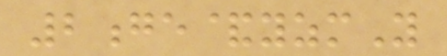2ge&yzmY
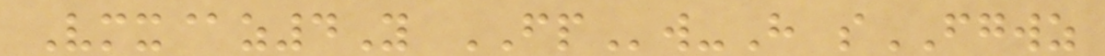Vmx@z4Y FPw-H sFGWZ
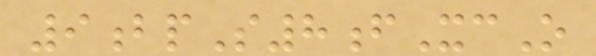9bpS8fXcO
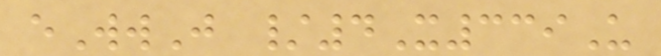eWwJ /4X339U
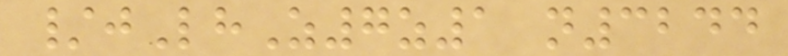/jLhZ7z1 n3244
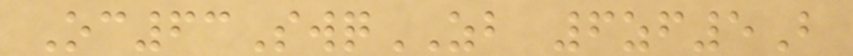Oc63SwqZB 6zf5B
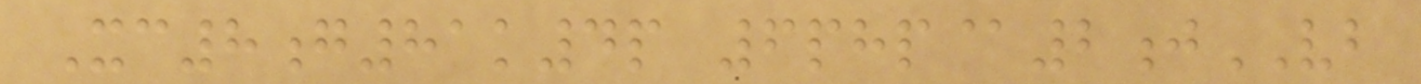Xc8g81k4p 6php@2jVB
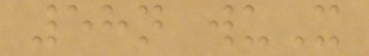58n wuX
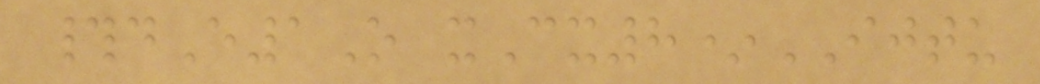#dE1O xCx8*IJTU
